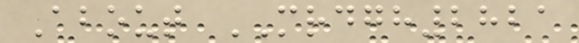About MRDGH2821
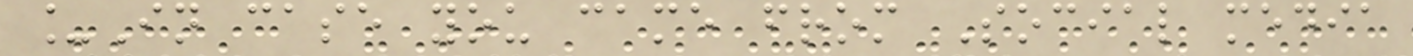_In case you came from Social media
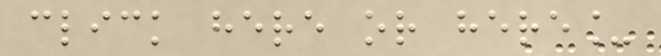click here or here_
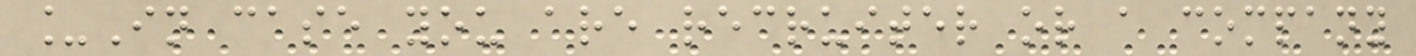_In case you are recruiter or a company
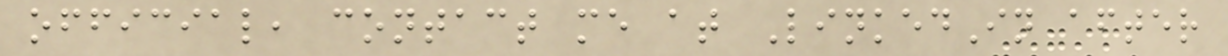official, contact me at LinkedIn after
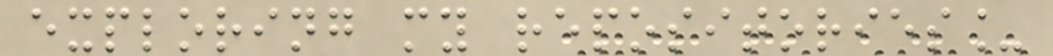exploring my repositories_
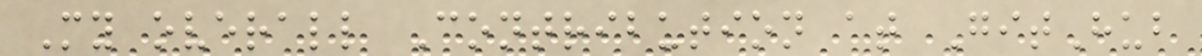My overall Contribution at GitHub
